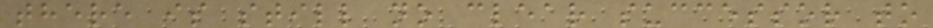there is still no clear successor to
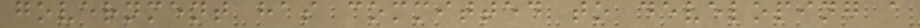government has committed to developing a
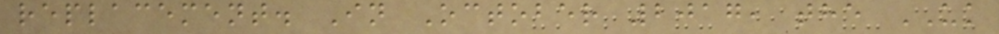replacement. In October 2017, the UK
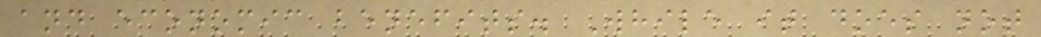and economic benefits. While it does not
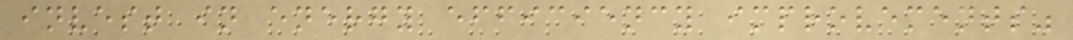invest in energy efficiency improvements"
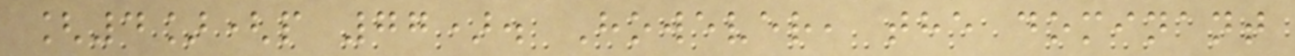[4](p 77). However, the dominant
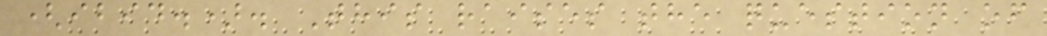(ibid.). This raises the question of
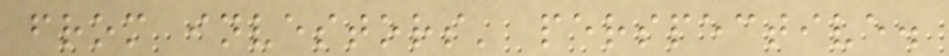from investors' perspective.
